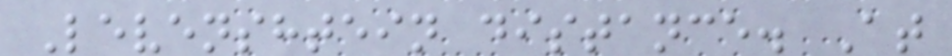Levenshtein distance. At
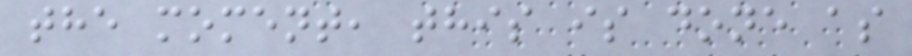the moment, this is done as
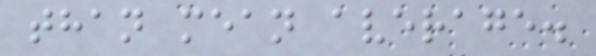than mean average.
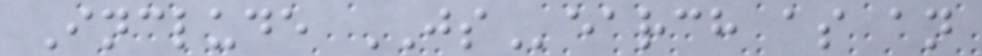Include JSearch as an
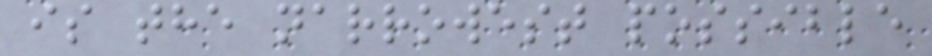is the narrowest possible
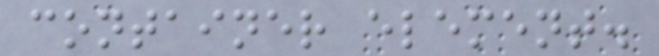container element.
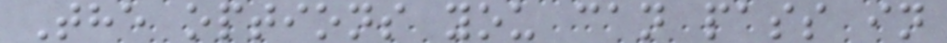The options you can pass in
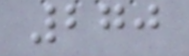270
